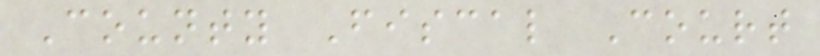County Fiscal Court
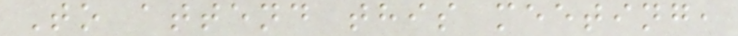To attend this meeting,
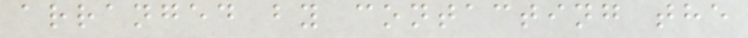arranged by contacting the
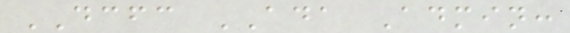DCFC ADA Admin:
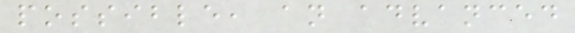possible, an advanced
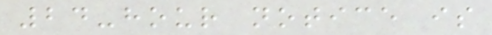24-hour notice is
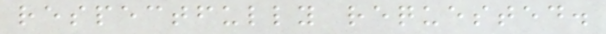respectfully requested.
